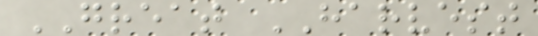GREAT HARVEST
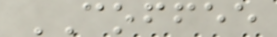COFFEE
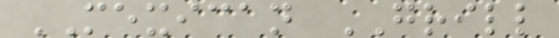MEXICAN GRILL
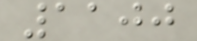1100
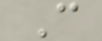C
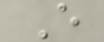E
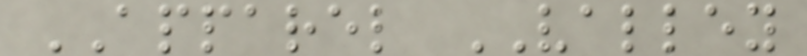APPAREL VALLEY
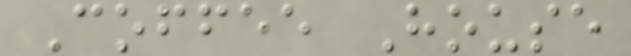Coffee House
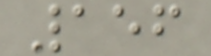156
